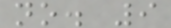no. 9
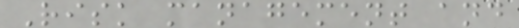Risk management and
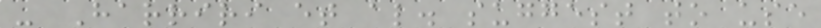- Harriri et al. suggest to use
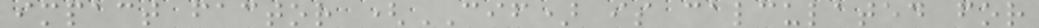impact factor (CIF) is calculated for
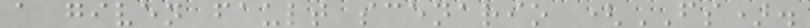a given fault scenario (FS).
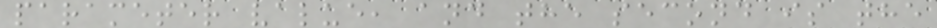parameter value, and the second is the
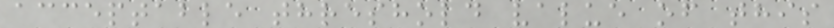acceptable threshold value of this
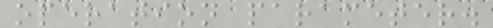operation parameter.
